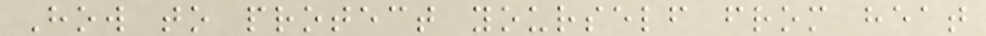How to protect yourself from heat
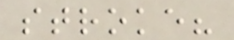stroke?
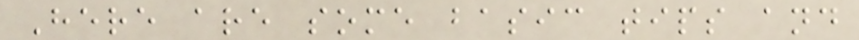Here are some basic tips and
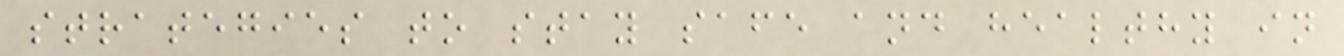strategies to stay safe and healthy in
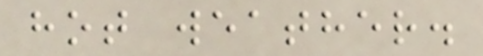hot weather.
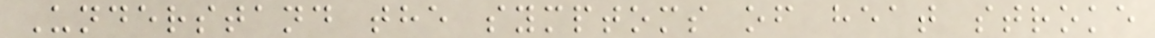Understand the symptoms of heat stroke
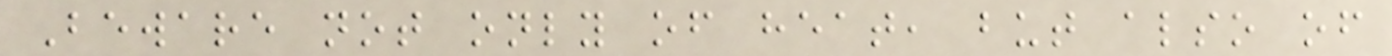Beware not only of heat, but also of
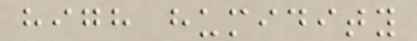high humidity
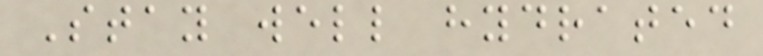Stay well hydrated
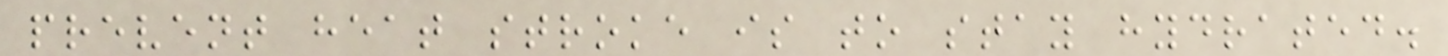prevent heat stroke is to stay hydrated.
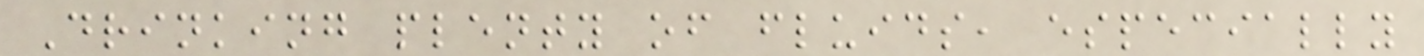Drinking plenty of fluids, especially
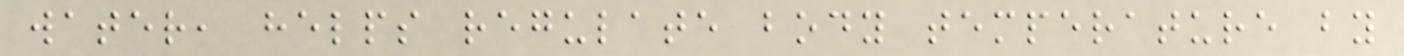water, helps regulate body temperature by
